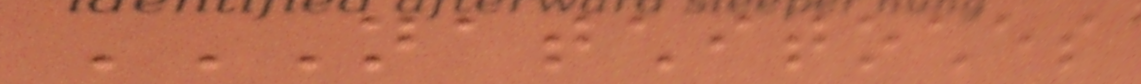NATCHITOCHES
